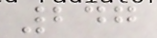247
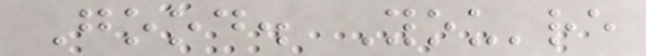Good. You're
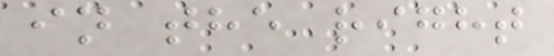in the right
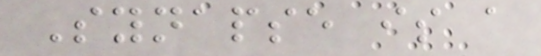Synapse is a
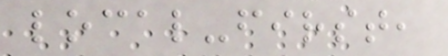local-first,
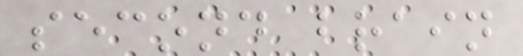second brain
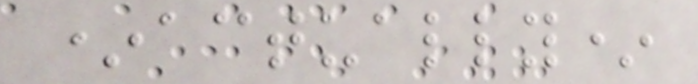*actually*
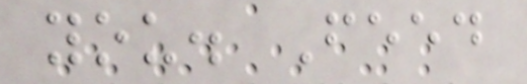you. Feed
